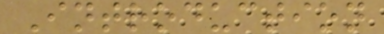Introduction
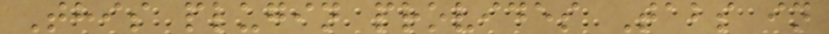This plugin provides Tabs in
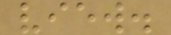view.
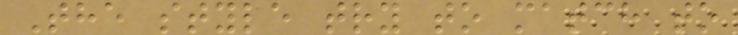The style try to match to
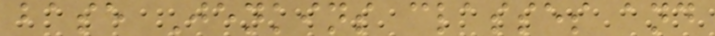base Jenkins classes and
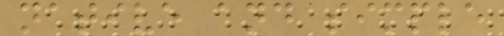native and simple
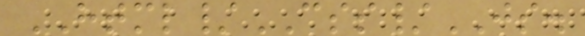HTML/CSS/JS.
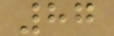87
